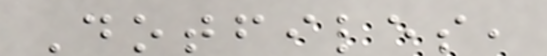Dotfiles,
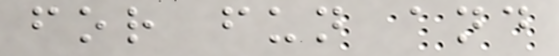for fun and
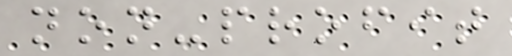non-profit
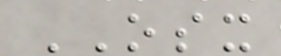OSX
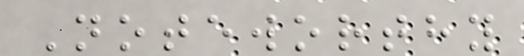Noteworthy
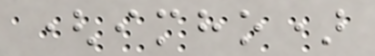(imho)
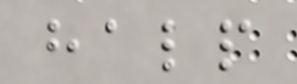halp
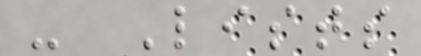- Lists
